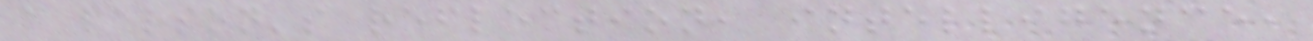a person's reflection, intelligence,
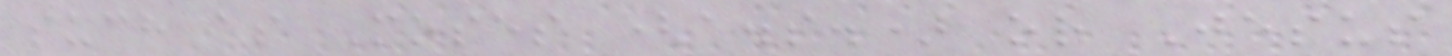such as Moses (a.s.) or Jesus
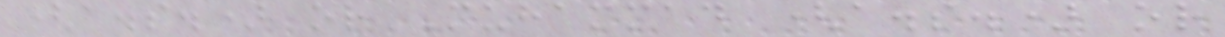(a.s.) or Muhammad (a.s.) or
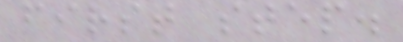first step.
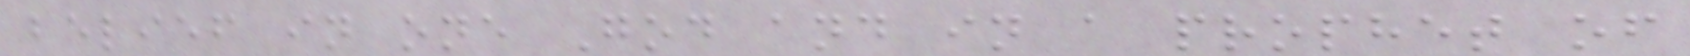belief in one God and in a prophet of
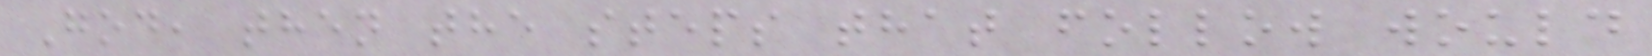God, then the steps that follow would
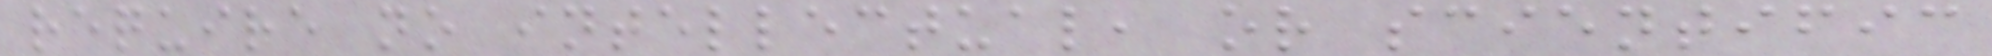require no intellectual, or scientific
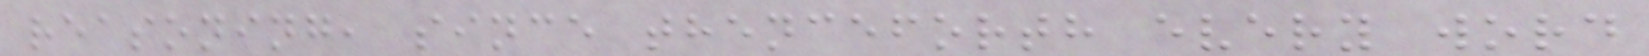reasoning, since thenceforth every word
